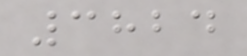3824
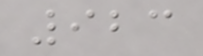923
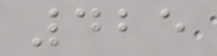425
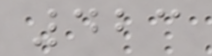423
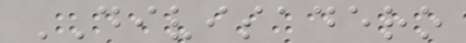DIVISADERO
